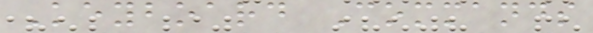Keyboard Commands
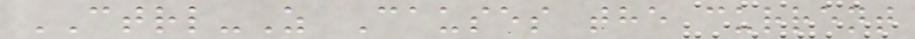CTRL-Z Causes the current
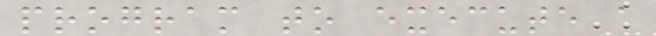program to execute a
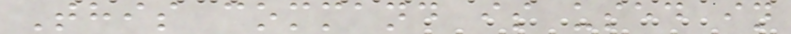This command is used in
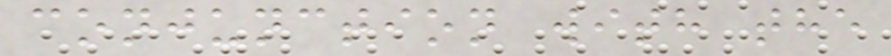conjunction with the
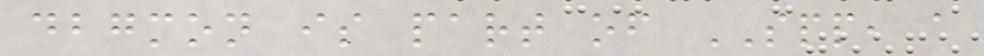dbgmon is part of SPP, a
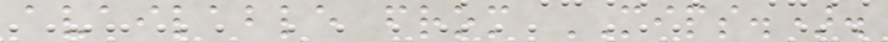available from MIPS.).
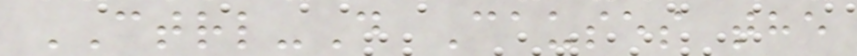CTRL-D Causes the
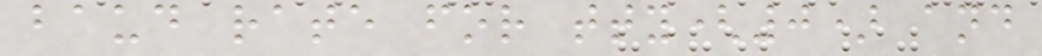baud rate for tty(0) and
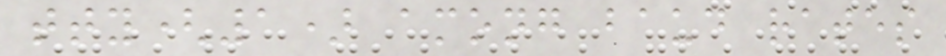tty(1) among baud rates
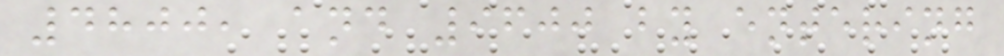4800, and 9600 by entering
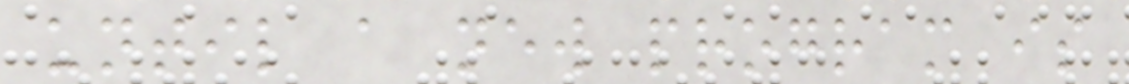until a new program is
